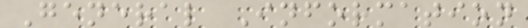General Information
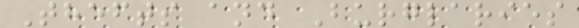Thefts and Burglaries
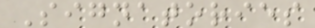Signatories
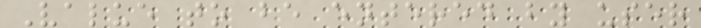Value to be entered by user
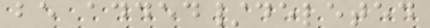be added/deleted
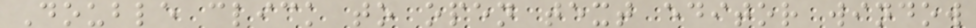Double click to open text editor window
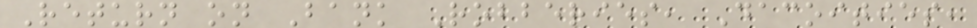Return on Bank Robberies, Dacoities,
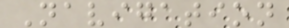Navigation
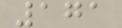171
